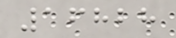16828
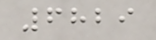6829
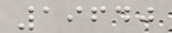19640
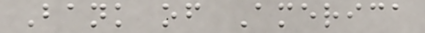Bank of America
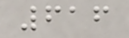616
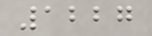1227
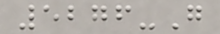5276-G
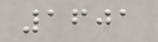1601
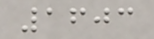1603
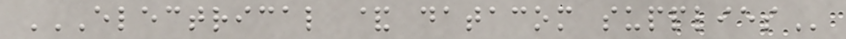ELECTRICAL & DATACOM SUPPLIES
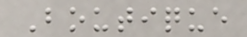Boutique
